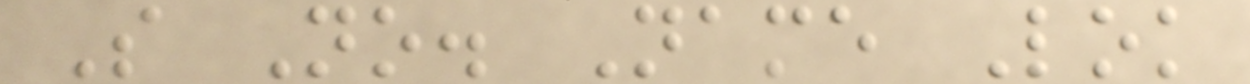S No. Name Lok
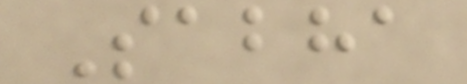Sabha
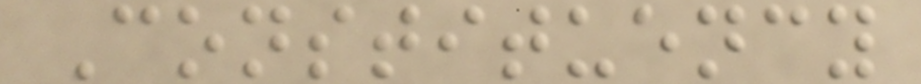Constituency
